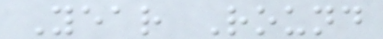Year Round
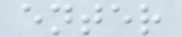enter
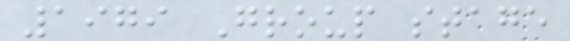1979 Group stage
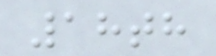18th
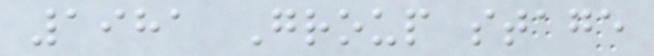1981 Group stage
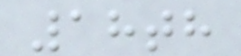18th
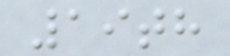19th
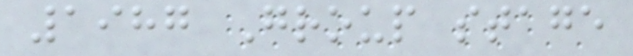1987 Group stage
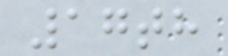17th
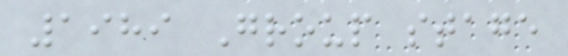1989 Group stage
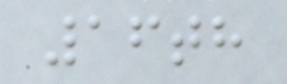16th
